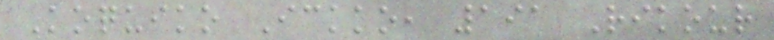Koquiko Ickko, 191 Rikour
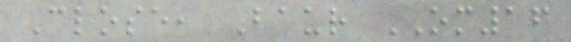Close, Baur OM16
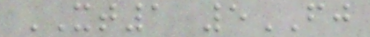XT1 5FJ
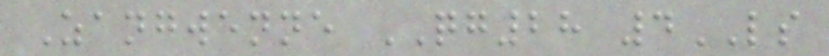Zangwenne QG28 4LS
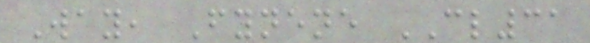Way, Fynene CL31
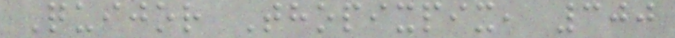Quijor Thopixpix, 300
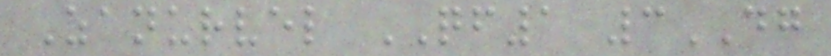Zanurvel QF1 3DG
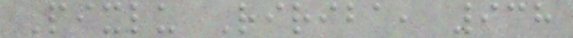Pixlu Ririba, 938
